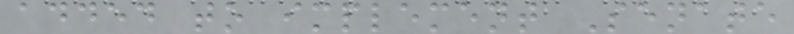added to implement Senate
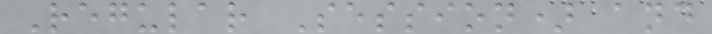Regular Session) and
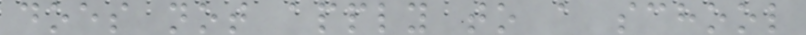does not apply to a school
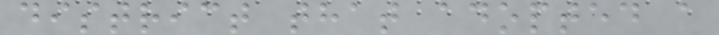district that adopted a
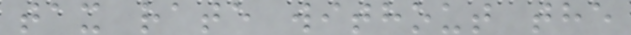tax rate without the
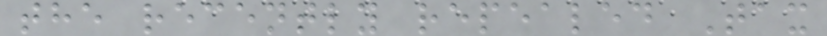the recently repealed Tax
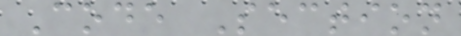Code Section
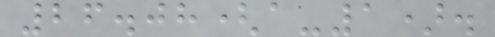26.08(a-1).
